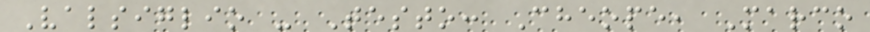Valsiglio - Testo: Cheope, Marco
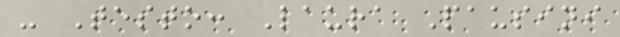- Testo: Laura Pausini
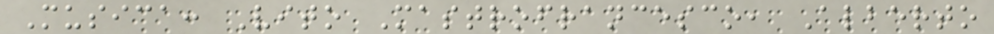Musica: Vito Mastrofrancesco, Alberto
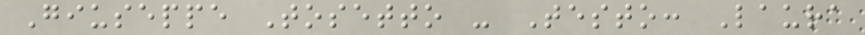Giuseppe Tosetto - Testo: Laura
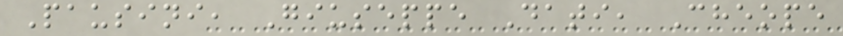Pausini, Giuseppe Dati, Cheope
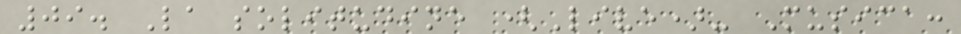09. La solitudine (Live)- Musica:
